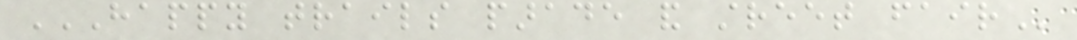HAPPY TRAILS PARADE AND STREET FAIR
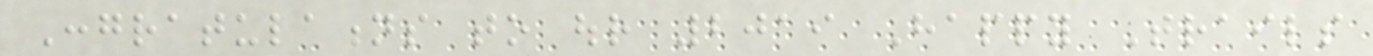Congratulations to our 2019 Happy Trails
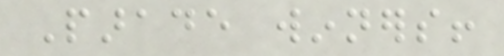Parade winners!
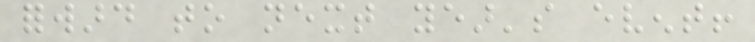forward to next year's event!
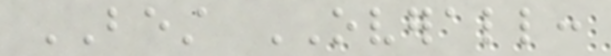BEST OVERALL:
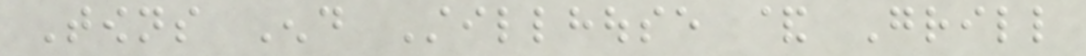Towns End Stillhouse & Grill
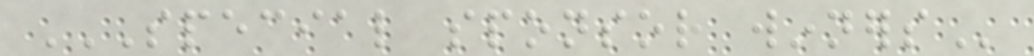SPECIAL SPONSOR WINNERS
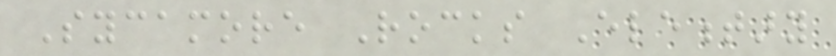Sycamore Rocks Elementary
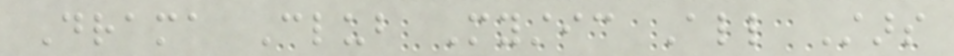Drama Club Mystic All Stars
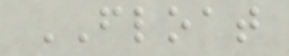FLOAT
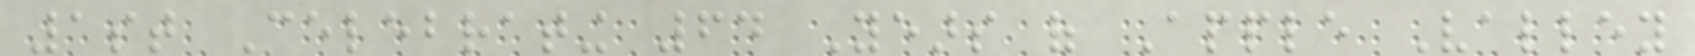1st Celebrating 64 Years of Apple Valley
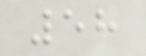58
